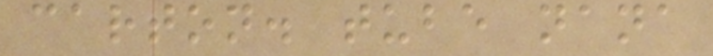carton. tube nana
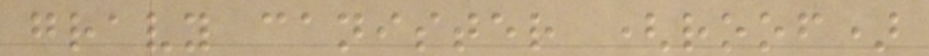gravy canister (roof)
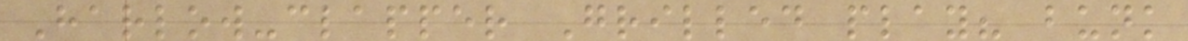Harlow-clapper Grilled play? bunk
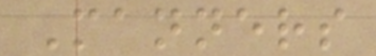Manners
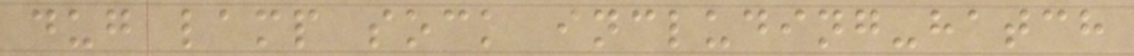dug lamp sock including-hatch
